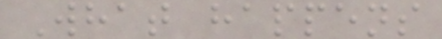What happens
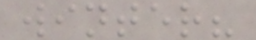winter?
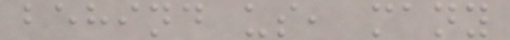behind us, many
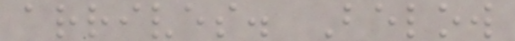arrives. Below
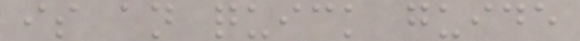is an quick guide
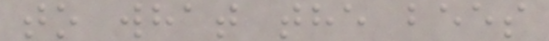to what the bees
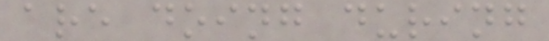are doing during
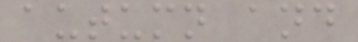autumn and
